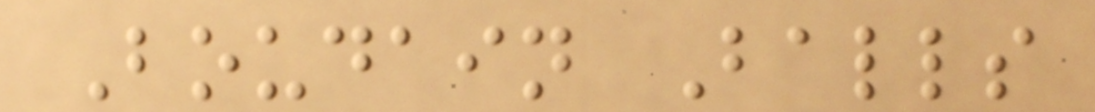Boudain Balls
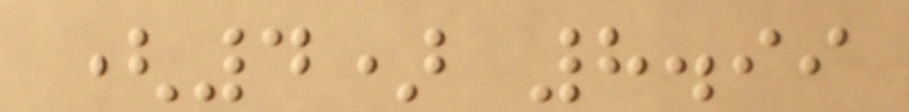(4) 8.99
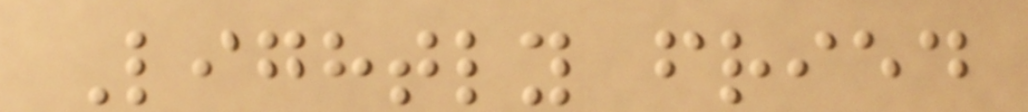Lightly fried
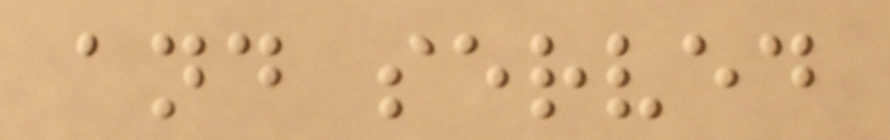and served
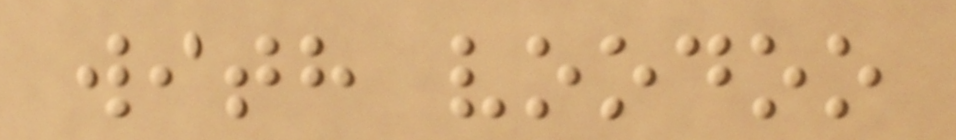with voodoo
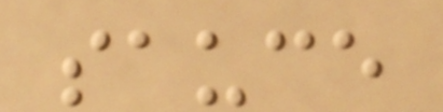sauce
